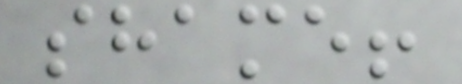shame!
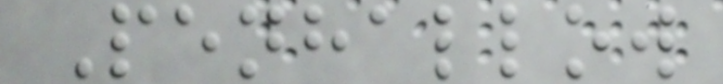Penhallow
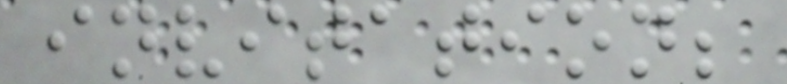invitation;
